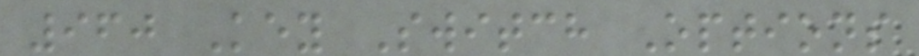960 Key Switch Options
